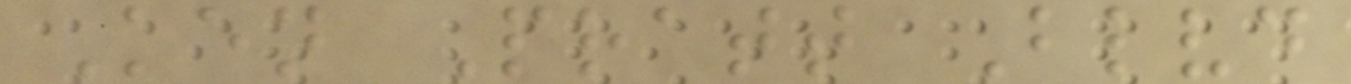Ken Pratt Blvd
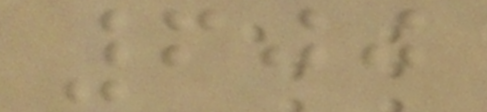600
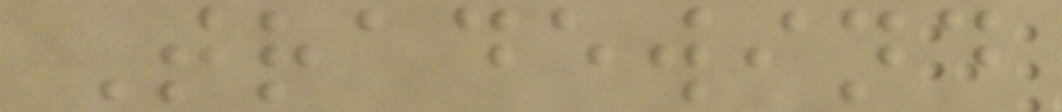Tradewind
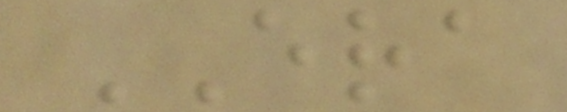ERA
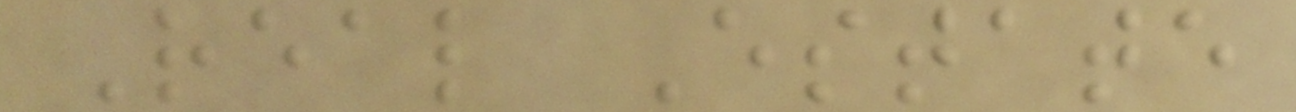Real Estate
